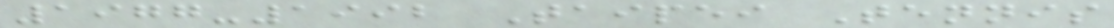1977-1992 Taipei Tennis
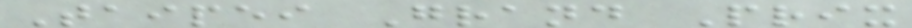Taipei Grand Prix
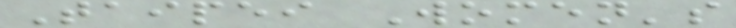Taipei Women's
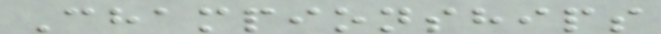Championships
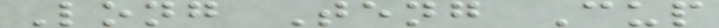Long Teng Cup
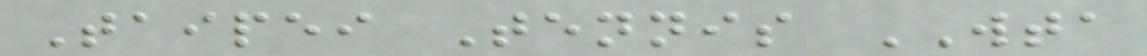Taipei Tennis WTA
